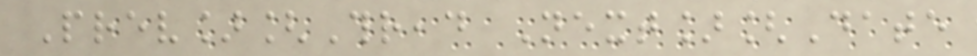Prev][Thread Next][Date
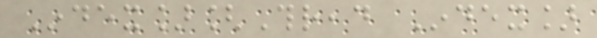Index][Thread Index]
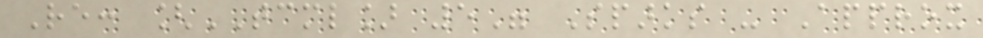Re: [TCML] 5" Sparks - Approx
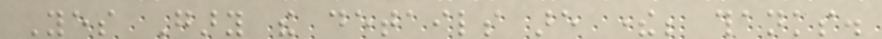Yes Gary the details are there; thanks.
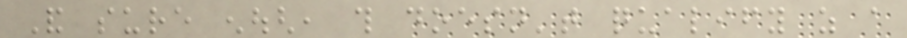And sure enough, this doesn't qualify as a
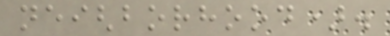neighborhood).
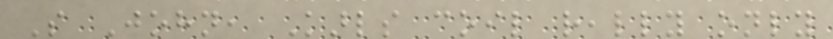So John, Karls coil really only
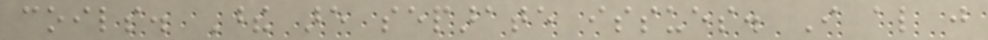coils. These are separate issues. I also just
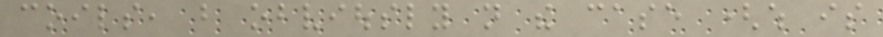coils, but obviously not the case (which is
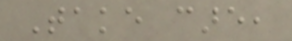Take care,
